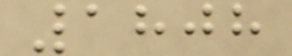1808
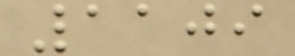1109
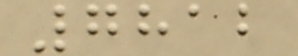7812
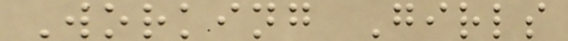Working Girls
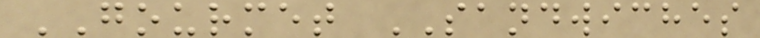GOURMET SANDWICHES
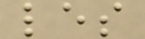les
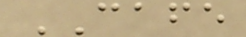CAFE
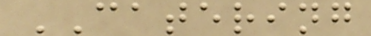CATERING
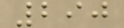290
